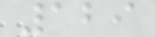129
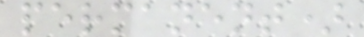permanent)
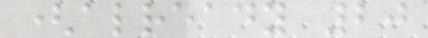(already 20
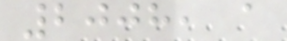2008, a
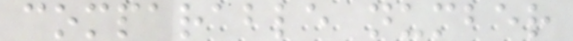comparable number
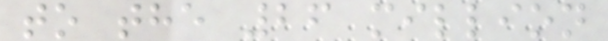to the 26 million
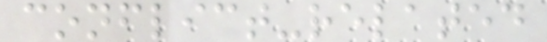conflict-related
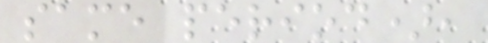same period),
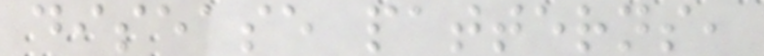disease patterns,
